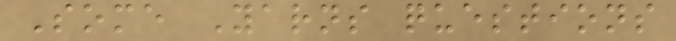Some Yarns questions
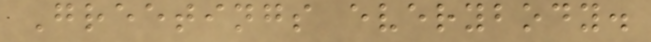Greetings everybody.
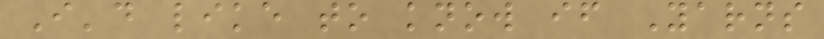I'd like to know if Yarns
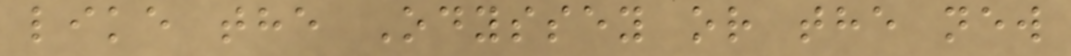like the Odyssey or the new
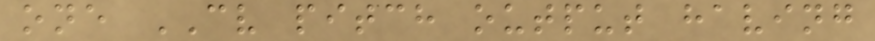one CV pitch output having
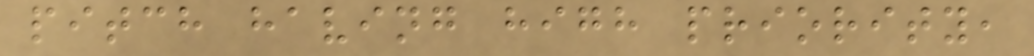pitch having high priority,
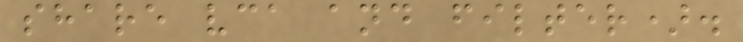share vca and filter).
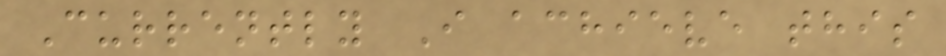Currently I achieve this
